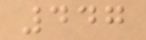447
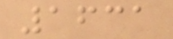1631
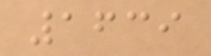1639
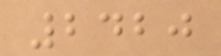2420
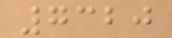7320
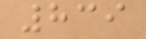839
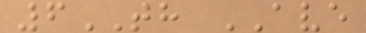6TH AVE
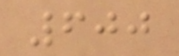600
